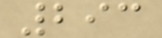293
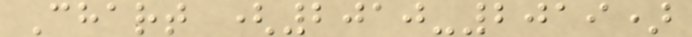Chart (2010-2019)
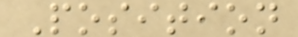Position
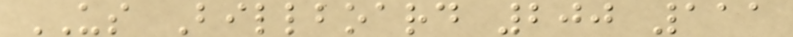US Billboard 200 111
